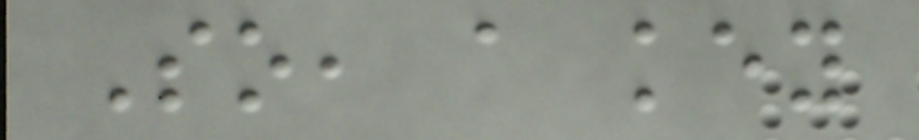So, a key
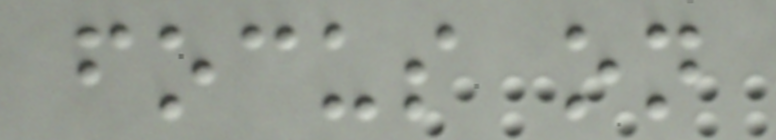focus on
